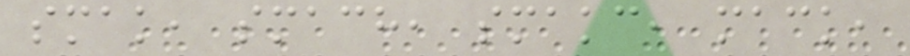smak, smach, smakc, mack,
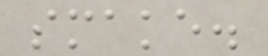smake.
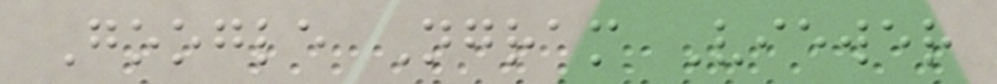Google Ngram Viewer
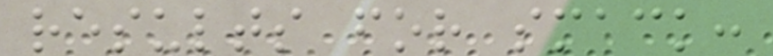results for smack:
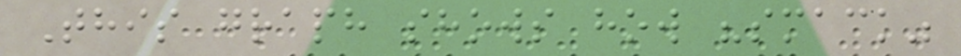This graph shows how "smack"
